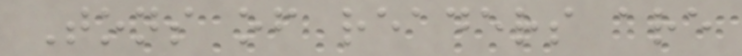Tons of readers are
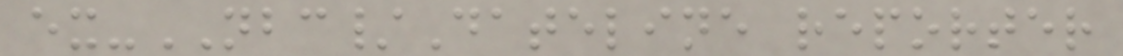ex-NBC/Dateline reporter
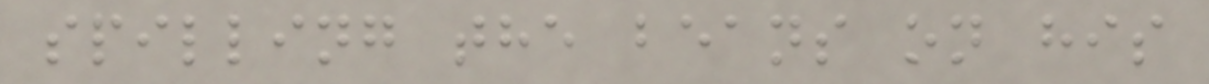spilling the beans on his
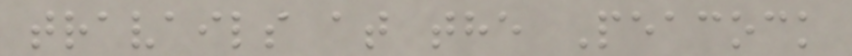travails at the Peacock
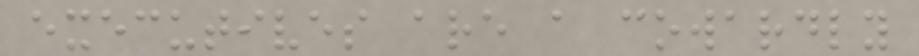executives are a cowardly
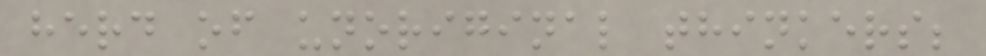herd of unoriginal thinkers;
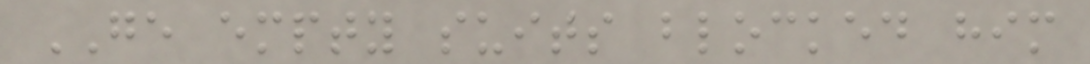GE empty suits blocked him
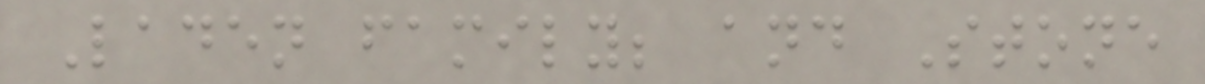Laden family; and Stone
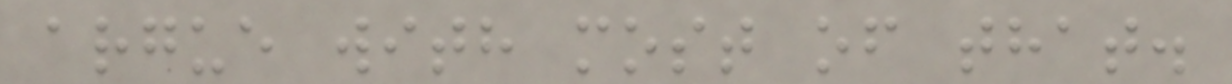argue with most of that.
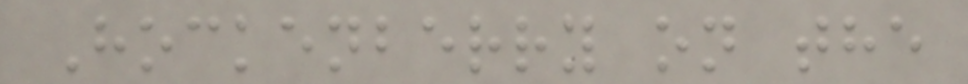Hockenberry on the
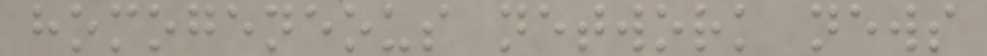homogeneous network news
